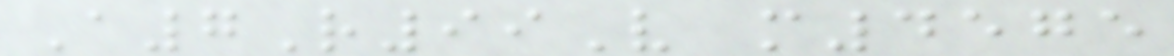A7R99V m4575
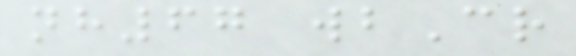nh67 wbCr
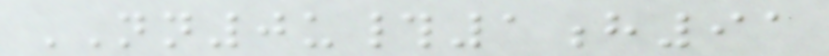NN0u#1h91
